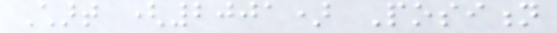Chart (2001) Position
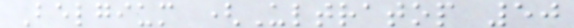Belgium (Ultratop 50
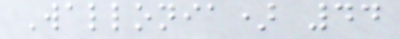Wallonia) 44
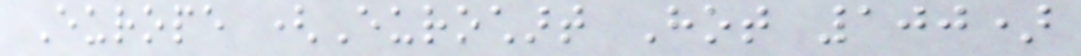Europe (Eurochart Hot 100)
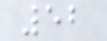52
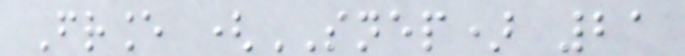France (SNEP) 21
